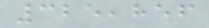325,856
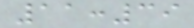11:39
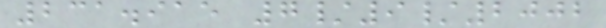231.915 7/9/2002
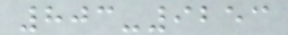803-9253
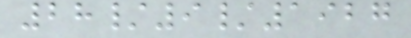28/9/1927
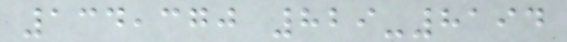134,370 829-8194
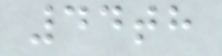44th
